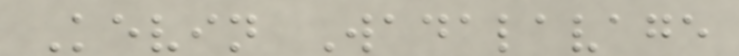Kevin Wadalavage
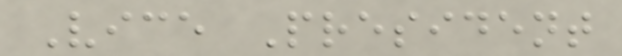Vice President
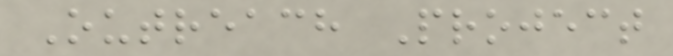Outreach Project
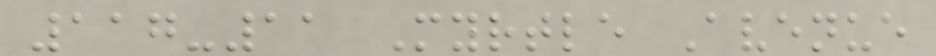117-11 Myrtle Avenue
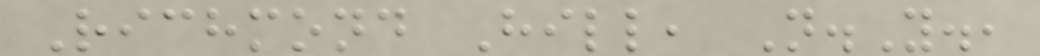Richmond Hill, N.Y.,
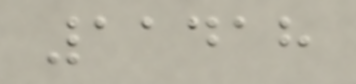11418
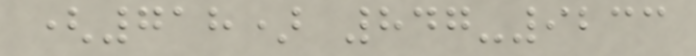(718) 847-9233
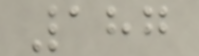187
